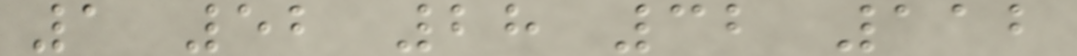1 52 28 32 112
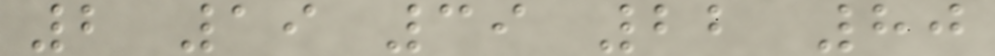2 19 39 22 80
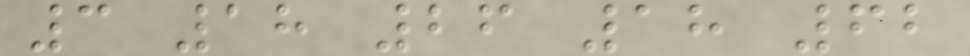3 18 26 18 62
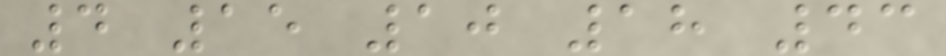4 15 10 18 43
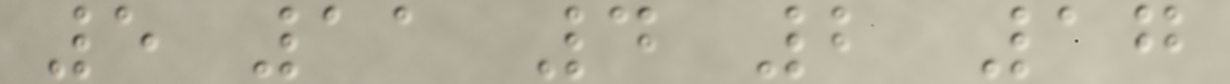5 11 4 2 17
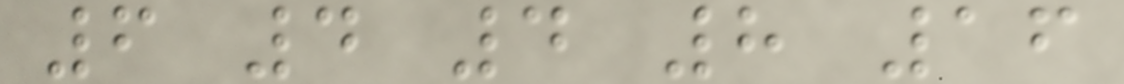6 4 4 8 16
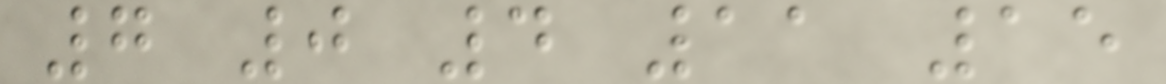7 0 4 11 15
